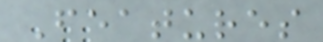Features
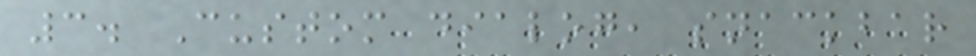3. Custom dialog, snackbar
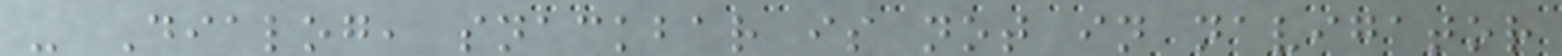- Dialog, snackbar is not in navigator
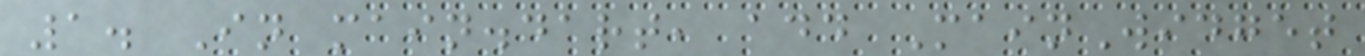1. In main.dart, add MainWidget
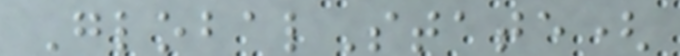GlobalState(
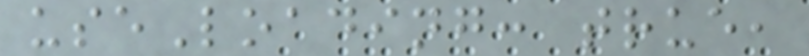useLoading: true,
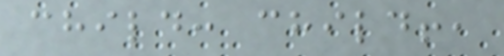child: child!,
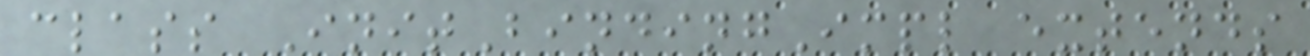class InitBindingImpl extends
